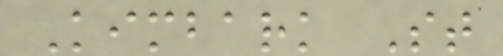Kimbark St
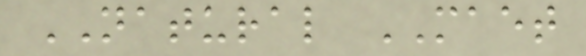NATURAL MAET
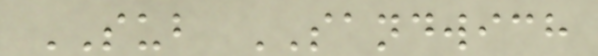SUB SANDWICH
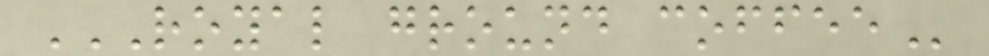ROYAL GROUND COFFEE
